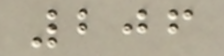206
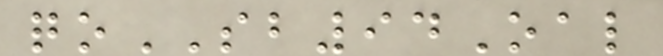qoSB94Oal
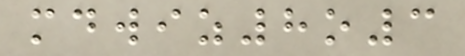mdwiz8o3
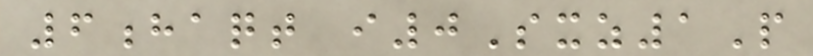6haqt i0Sxz1P
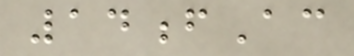14fAc
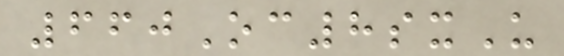660Oc8sxU
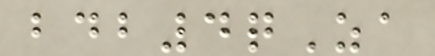bdb4qZa
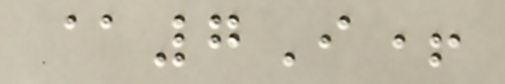@7I+
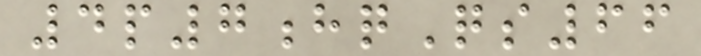4p7hqQs66
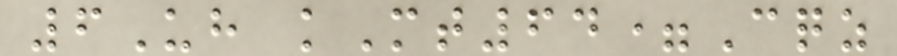6Uh kMt64=Cqz
